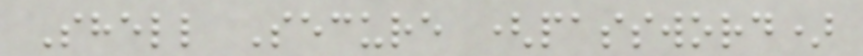Shell Secure (password)
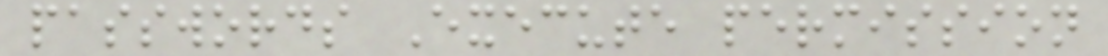passwords Execute permission
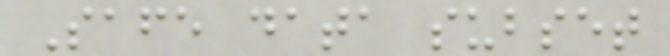Safe data subset
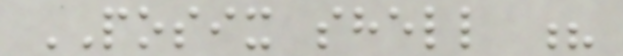POSIX shell ?
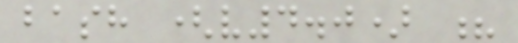bash (v4.0) ?
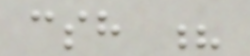csh ?
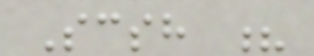Scsh ?
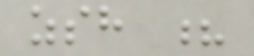zsh ?
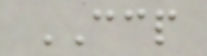CCP
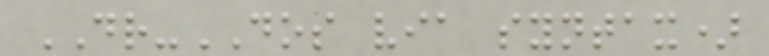DR-DOS via syntax)
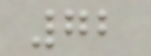72
